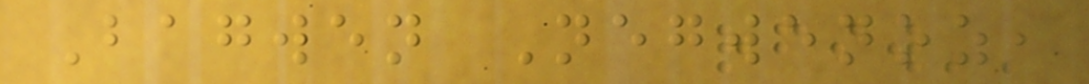Bagwen Negwenoz,
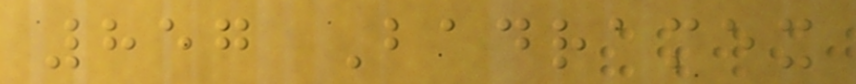857 Badramex
